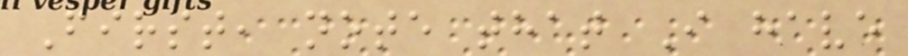First, note that I have
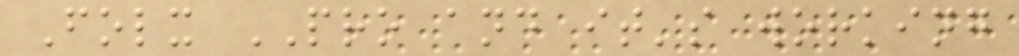Folx PRO and it's working
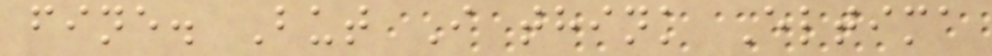fine. But I think Eltima
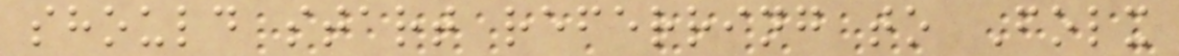should start referring to Folx
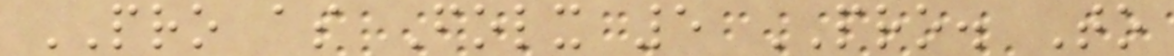PRO as Folx 5 PRO. To
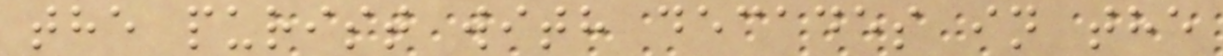the purist with decades in the
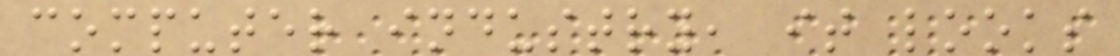computer industry, it looks
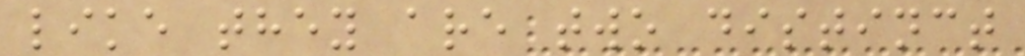like they are two distinct
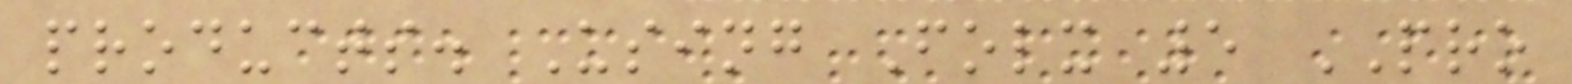products. Using Folx 5 PRO
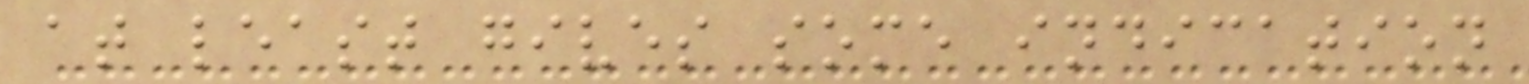at least gives some indication
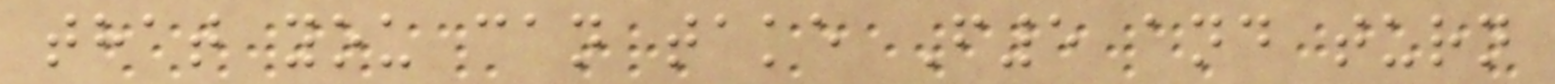that you can take F5 and turn
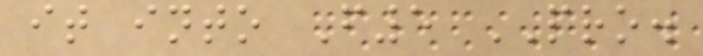it into F5 PRO.
